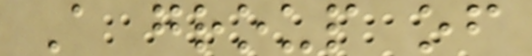A group of
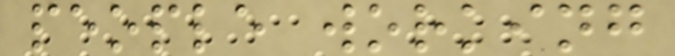people working
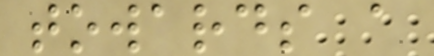towards a
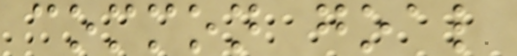common goal
